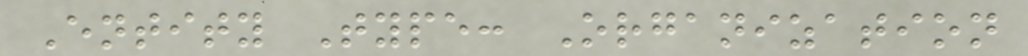Entity Type: Organization
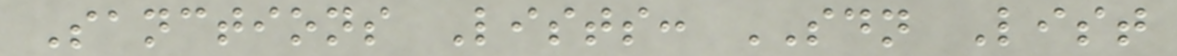Sanctions Lists: SDN List
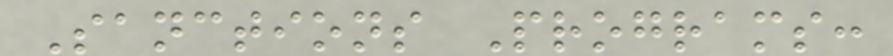Sanctions Programs:
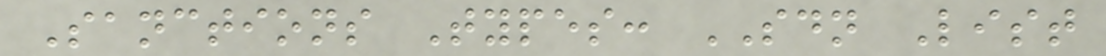Sanctions Types: SDN List
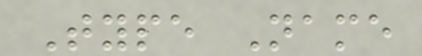Type Name
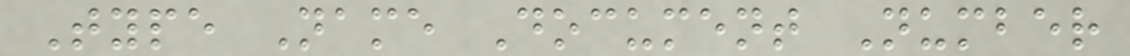Type Name Document Number
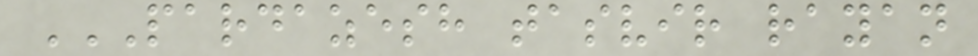PARDAZESH TASVIR RAYAN
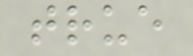true
